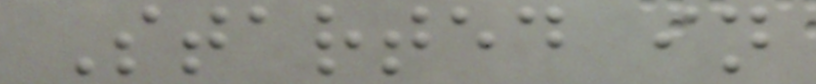Started in
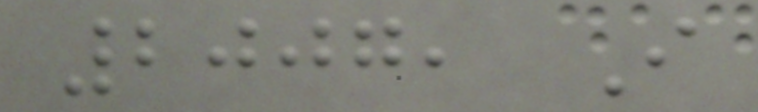2007, I
